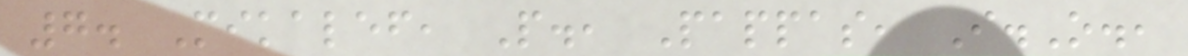7. Mikalef, P., Pappas, I.O.,
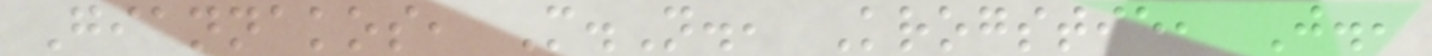Giannakos, M.N., Krogstie, J.,
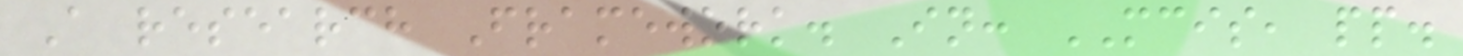A research Framework. In: MCIS, pp.
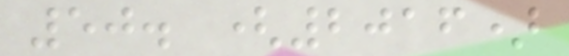50. (2016)
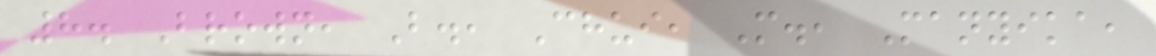8. Brown, B., Chui, M., Manyika,
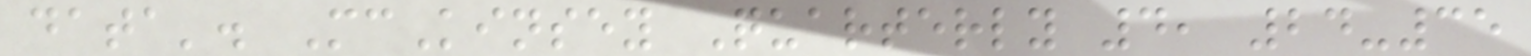data'. McKinsey Quarterly 4, 24-35
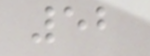52
